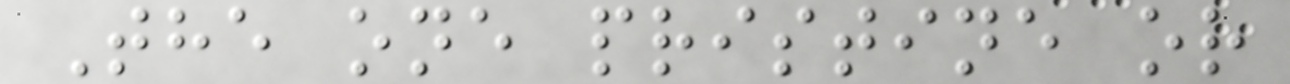The one pristine or
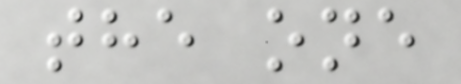the one
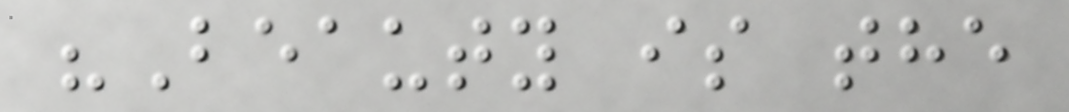"Beauty is the
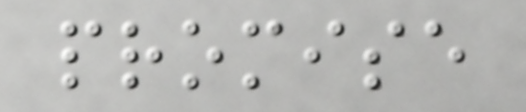promise
